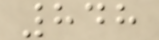848
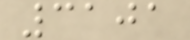3101
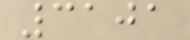3101
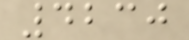4230
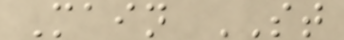Main ST
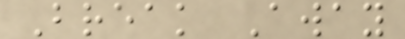Break Away
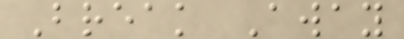Break Away
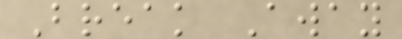Break Away
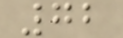72
